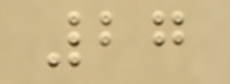27
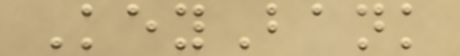KeyBank
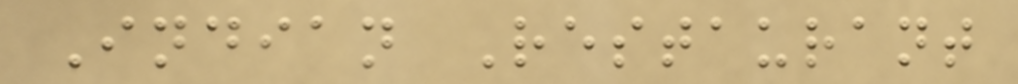Indian Restaurant
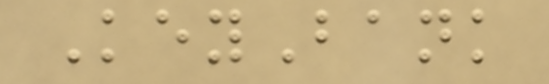KeyBank
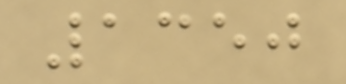1350
